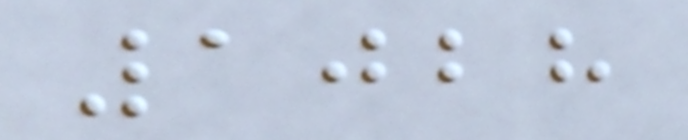1028
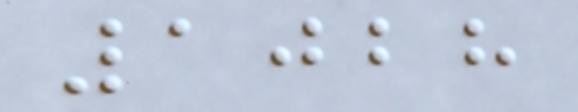1028
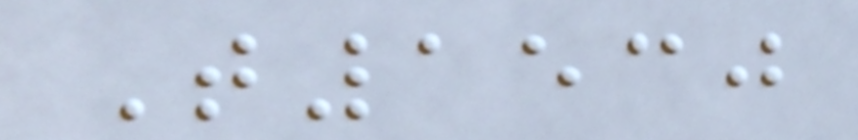T1530
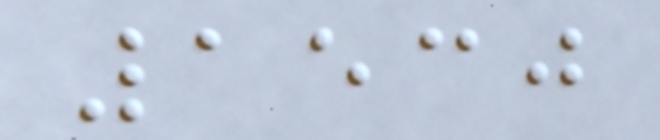1530
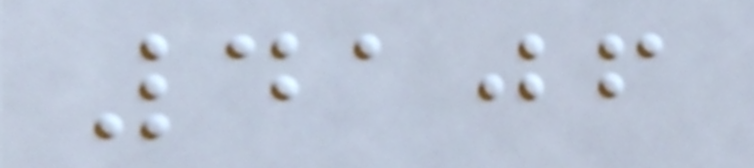4106
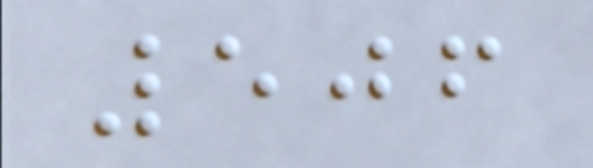506
